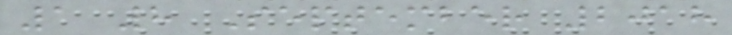1 8 September 2018
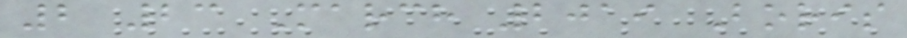2 23 March 2019 Boris
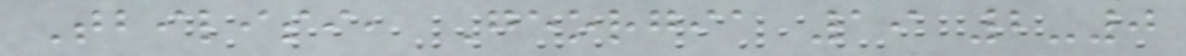Tbilisi, Georgia 19 2-0
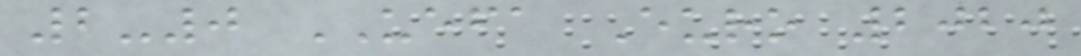2-0 UEFA Euro 2020
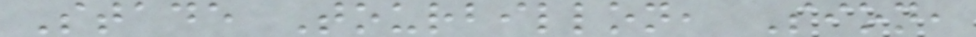Stade Tourbillon, Sion,
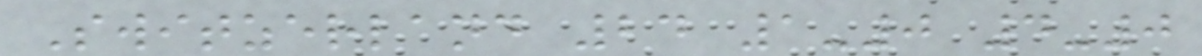Switzerland 24 1-0 4-0
